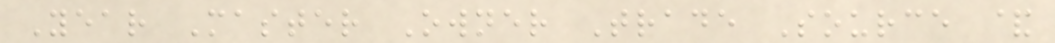Year Master Owner Trade Source &
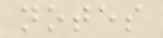notes
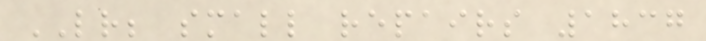LR; small repairs 1837
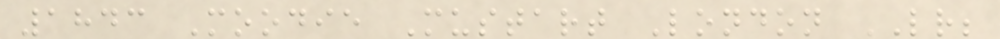1843 Moodie Mustart London LR;
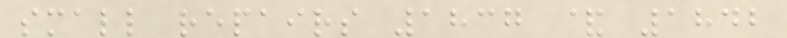small repairs 1837 & 1842
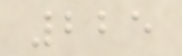225
